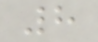8
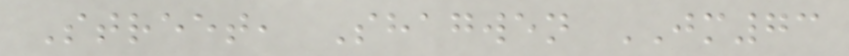Street, Shagwen JM73
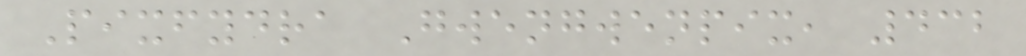Pixfydra Gwengwenpix, 432
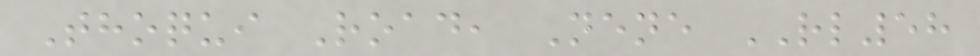Thoqui Road, Nene RL58
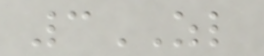3ZL
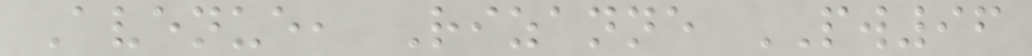Avenue, Rizanne PW96
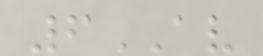6AV
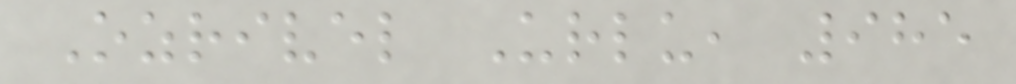Ozrivel Urlu, 985
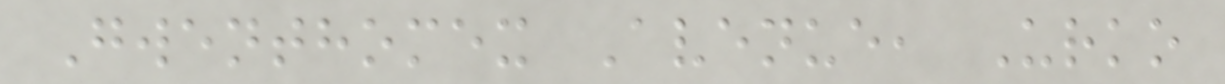Gwenthomex Avenue, Urko
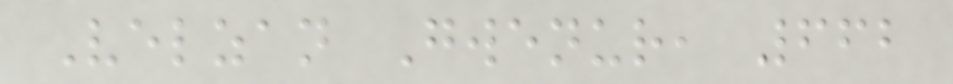Velzan Gwenur, 662
